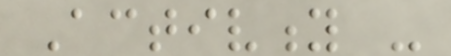Activity -
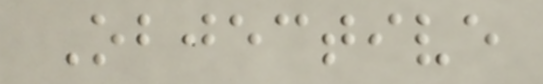Objective
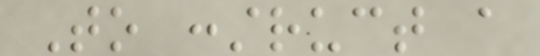To construct a
